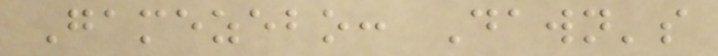Gamezebo: Dawn's
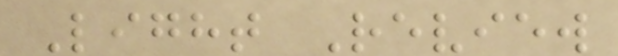Light Review
